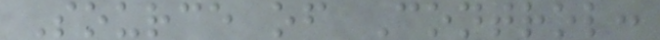Source of Control:
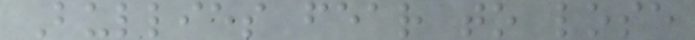Bullies fear to lose
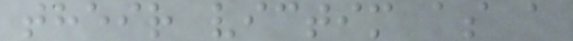their victim as a
